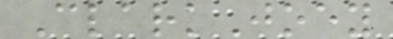ClarkJoey
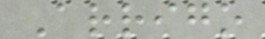Arrigo
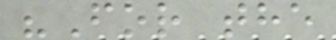"For the
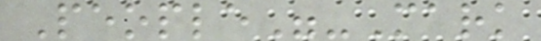People"-Mark
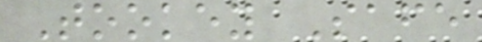Tookey Safe
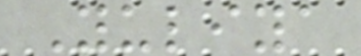Yuliya
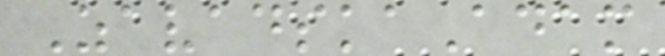ZavadskaAdam
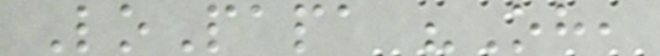LoPapa "Oh,
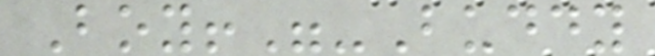Boy!"-Buddy
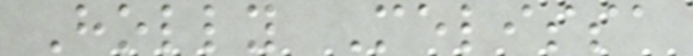Holly Melissa
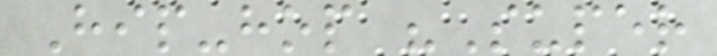Hip-hop "Super
